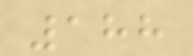188
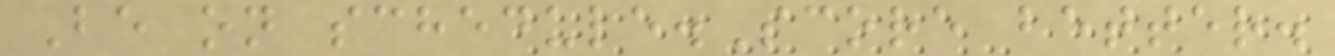Be on schedule.Score better.
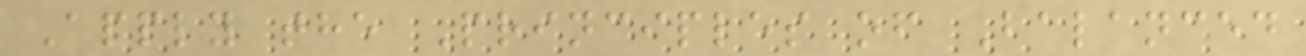Apply the Principles of Balanced
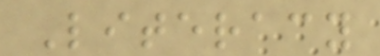Literacy
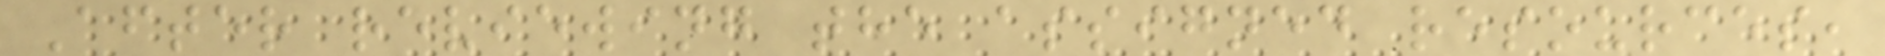After reviewing the assigned resources,
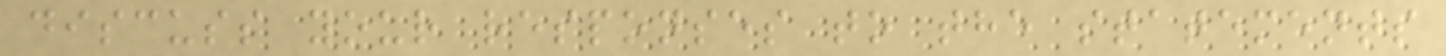discuss your responses to the statements
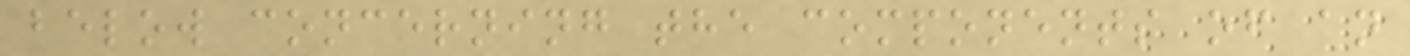below concerning the components of an
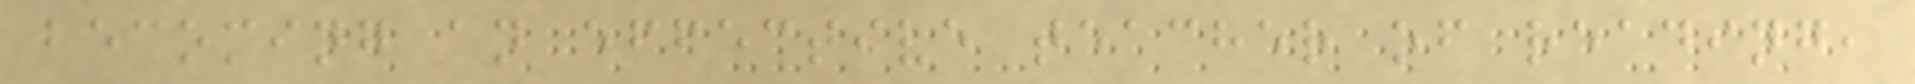becoming an effective teacher of reading,
